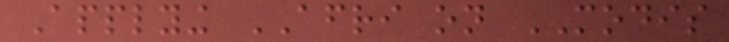Applying AFRI on MODIS
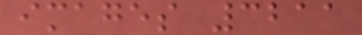images 3211
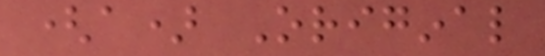(a) Original
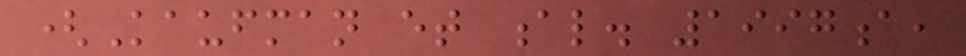(Kaufman et al. 1997a,
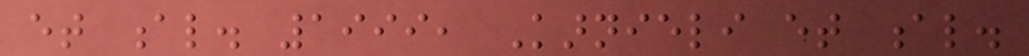et al. 1999, Karnieli et al.
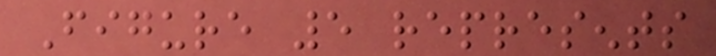Figure 5 represents
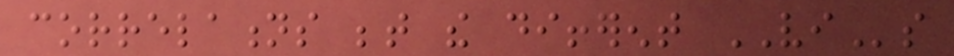correlations between the different VIs
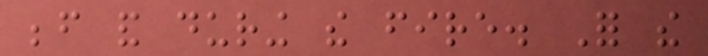before and during the fire. For the
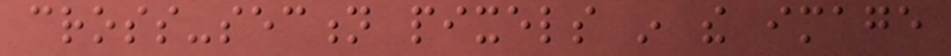cross-section pixels in the image
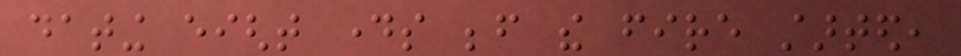dating eight days before the fire started,
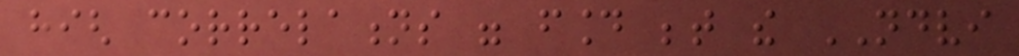high correlations were found between the NDVI
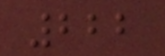222
